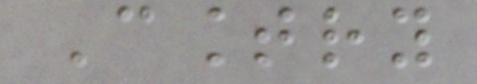Country
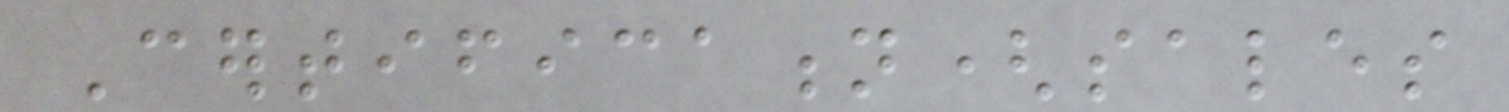Certification(sales
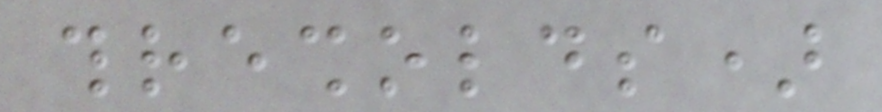thresholds)
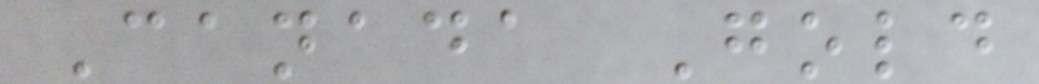Canada Gold
